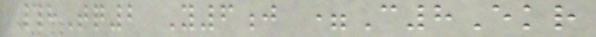#hTq2 Y6j =C8Ekr
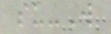su-W
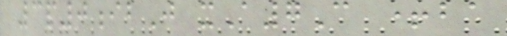3p0ibJ xA7C +ba
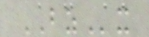BZx
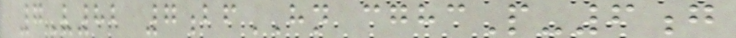7V82 7bfHN cghcP-6g
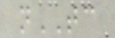nTC
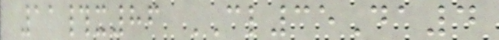11#x86 CL35Da4
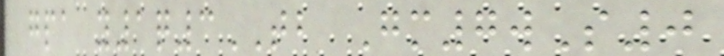gpa y1q3TB Gm7wS0
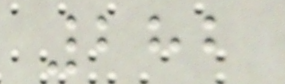282
